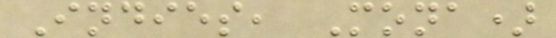Indies, Mona)
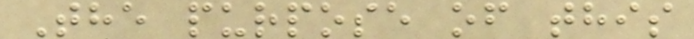The purpose of this
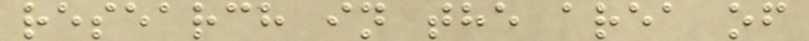research in the area of
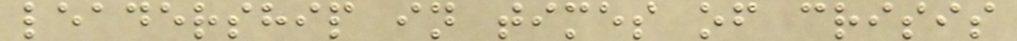leadership in times of crisis
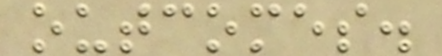outcomes.
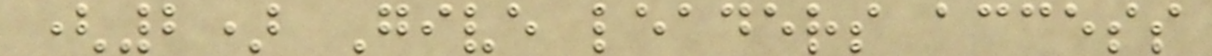(2) Give leaders access
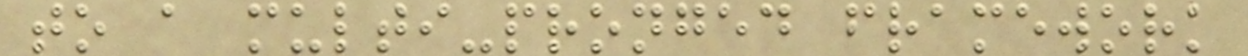to a multi-pronged framework
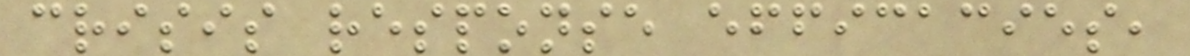crisis response efficacies,
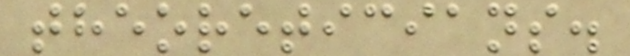theoreticians.
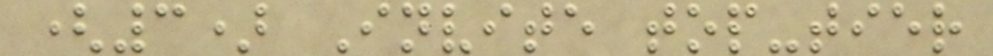(3) Invite top-tier
